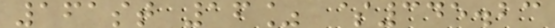161st 16% $345.23
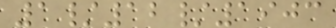1/12/1903
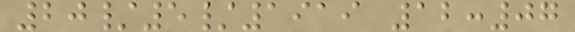20/5/1919 12:07
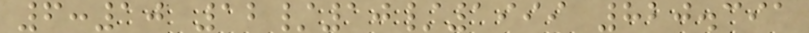6:10 12/10/1999 820.391
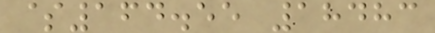$164.55 18483
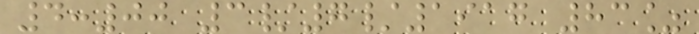4:00 3/7/1917 83%
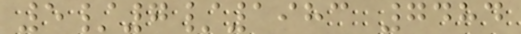5/7/1983 7484
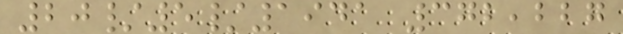20/5/1941 372,227
